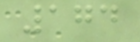174
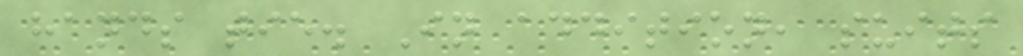hands tie. In addition, suits
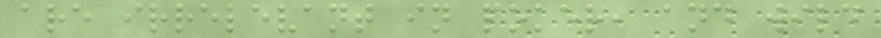are irrelevant in poker, and wild
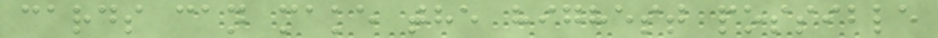cards can make the highest possible
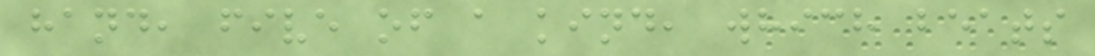hand, five of a kind, which beats
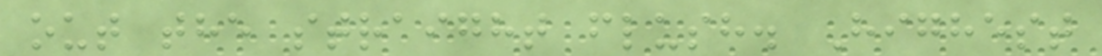out the straight flush. Highest
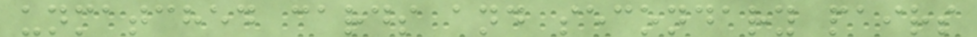unmatched cards and secondary pairs
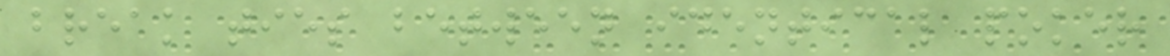break ties between identical poker
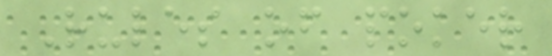Rules of poker
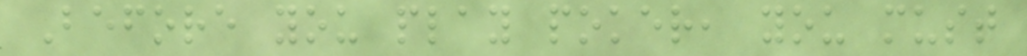Before you play poker, you must
